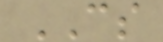CS
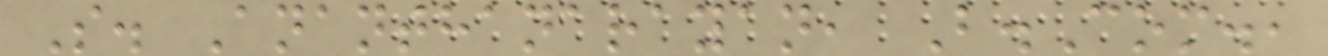S. Ananthanarayan, B.Com.,
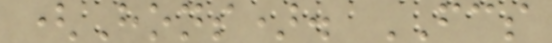(Hons). FCS
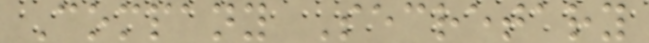Company Secretary
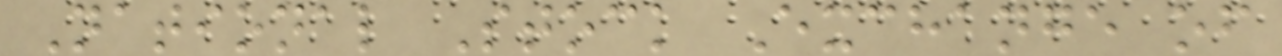National Stock Exchange of
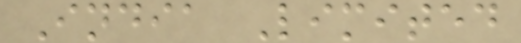India Limited
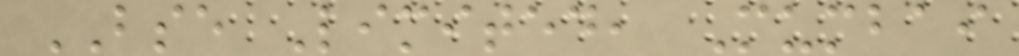BSE Limited, Mumbai
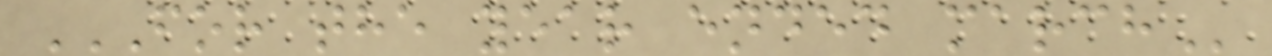FOR THE YEAR ENDED MARCH
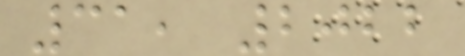31, 2022
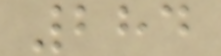284
